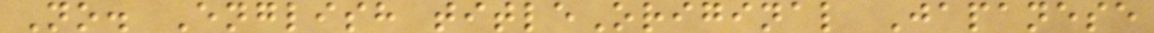No. English titleOriginal Japanese
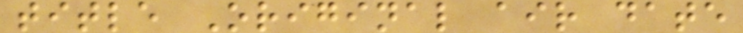title Original air date
